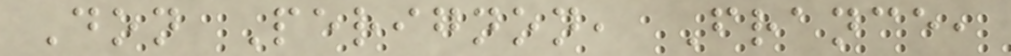Don Perignon, France,
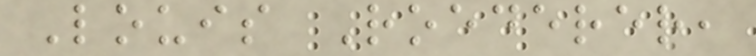Louis Roederer,
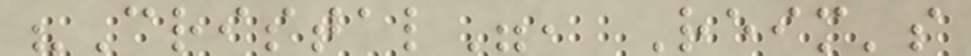"Cristal", Reim's
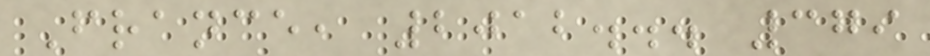France, 2012... 379
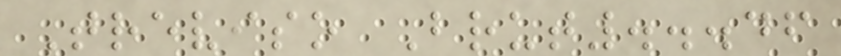Treviso Brut...46
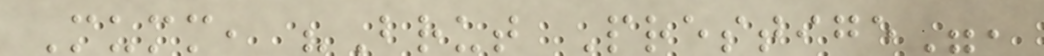Mumm, "Brut Prestige",
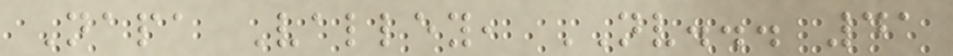Napa Valley, NV... 41
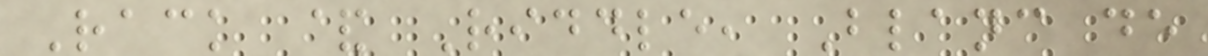Rack & Riddle, Blanc de
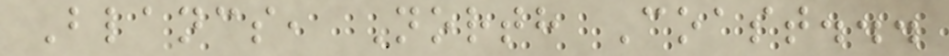Blancs, North Coast...
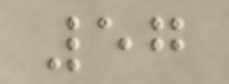57
